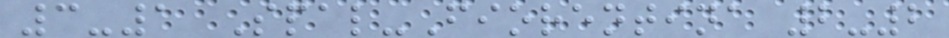3-1 Spal-Fiorentina 2-2
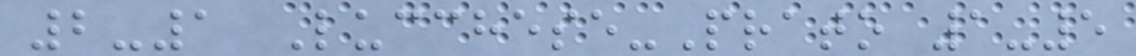2-1 Lucchese-Prato 1-5
